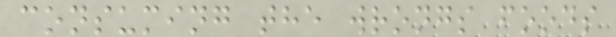consuming the wrongs foods
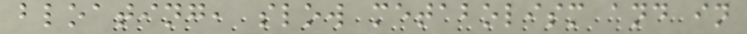bloating, slow metabolism and in
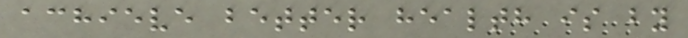achieve better health is by
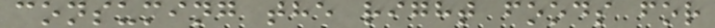consuming the right foods for
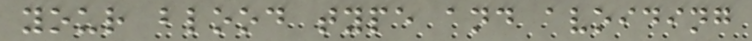your blood type and avoiding
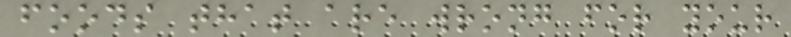foods that are wrong for your
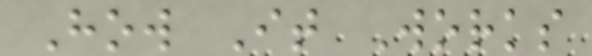How It Works
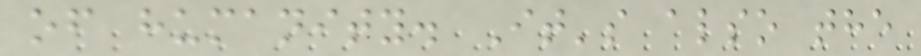of humanity. It's also the
